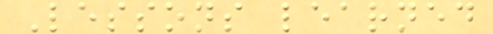Lessons learned
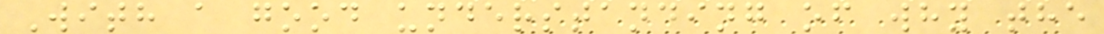With a good understanding of why the
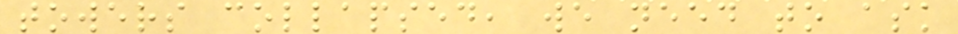towers collapsed, we need to ask
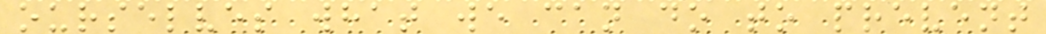ourselves what we can do to prevent
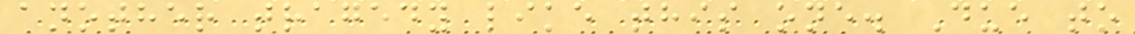another tragedy like this one. Due to
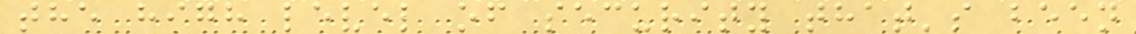the high level of security that's been
